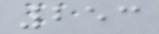253
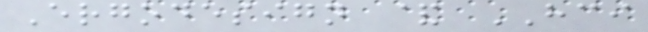Ergodesign & HCI
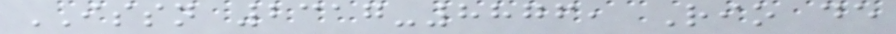ISSN 2317-8876, Rio de
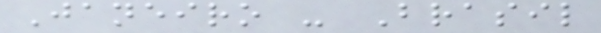Janeiro - Brasil
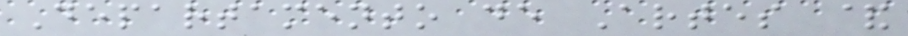Departamento de Artes &
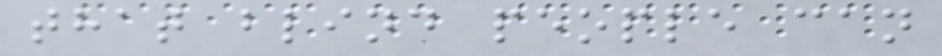that blind people can
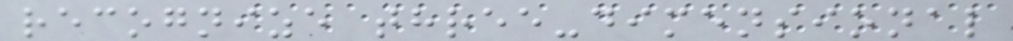recognize three-dimensional
